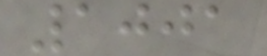1001
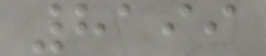8199
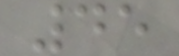45
